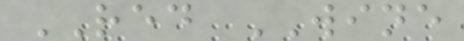RED WINE
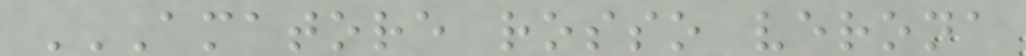AMATORE ROSSO VERONA
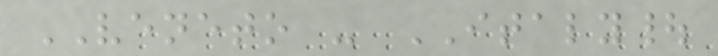VENETO - ITALY|
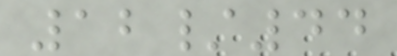12/44
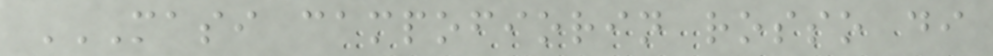MASI CAMPOFIORIN ROSSO DI
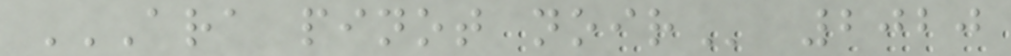ARA PINOT NOIR 2020
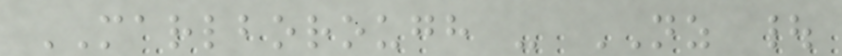MARLBOROUGH - NZ |
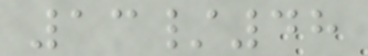13/48
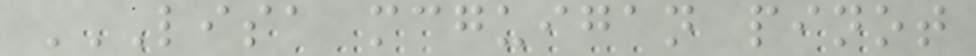LISA MCGUIGAN PINOT
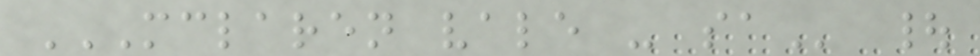MCLAREN VALE - SA |
